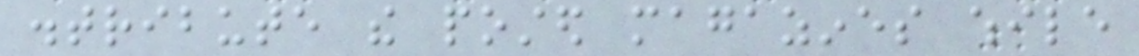distribute the posted magazines while
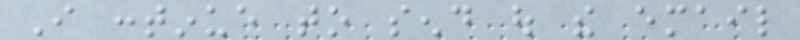I continue to send out the email
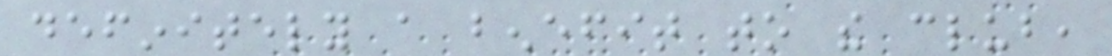definitely a benefit to the club,
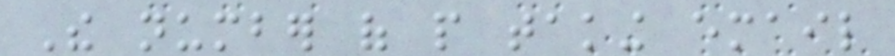The number of people taking email
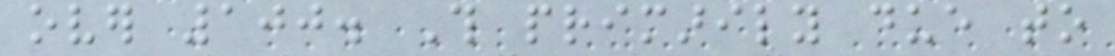over 100. This primarily due to
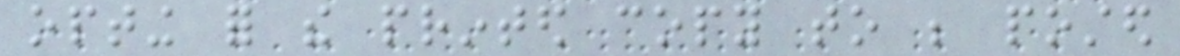opting for the printed copy to be posted
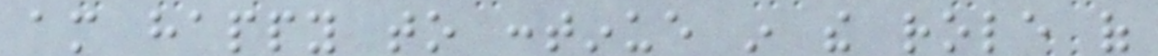am happy to continue in the role of
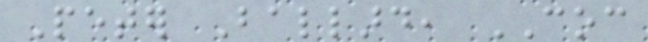Peter Ballard, COC
